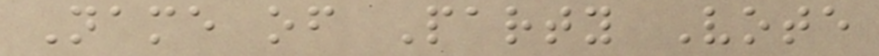Name of Party Vote
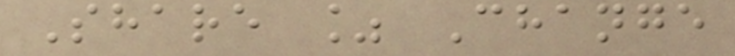Share % Change
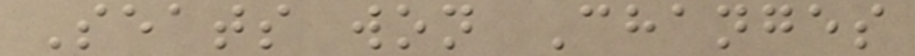Seats won Changes
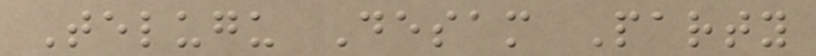Telugu Desam Party
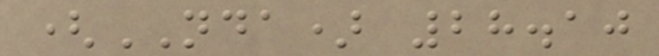(NDA) 28.10
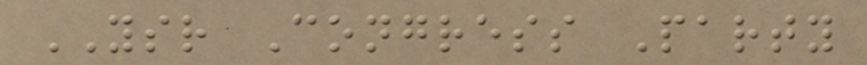YSR Congress Party
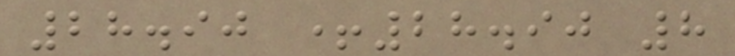28.90 +28.90 8
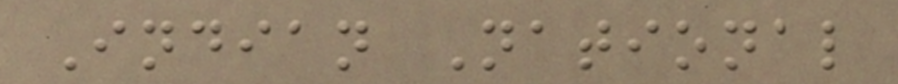Indian National
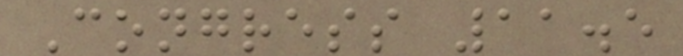Congress 11.5
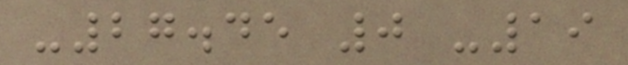-27.45 0 -19
